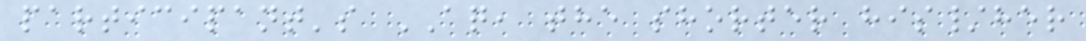participant's AQ, the shorter his/her
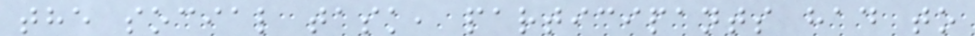the social task, participants had to
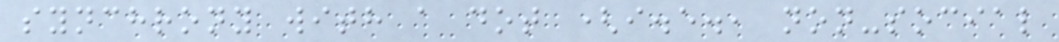synchrony with a dot (i.e., non-social
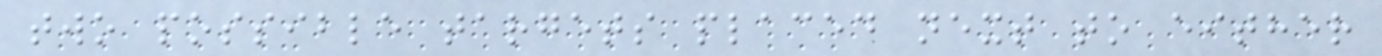two possible targets placed next to either
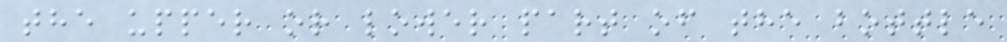the upper or lower part of the bottle
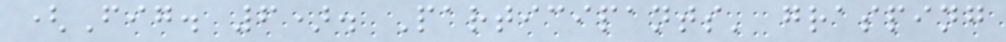(Fig. 6). Participants' grasping
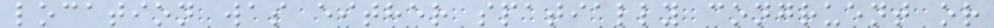location was either spatially congruent or
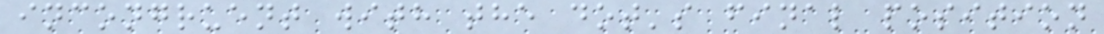incongruent with the dot's final position
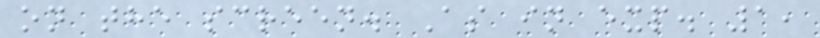on the screen. As in exp. 1,
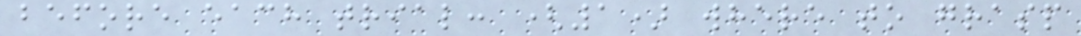before each trial: (1) where to grasp
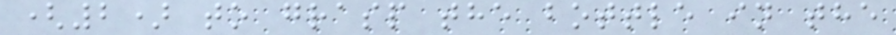(2) to grasp the bottle in the
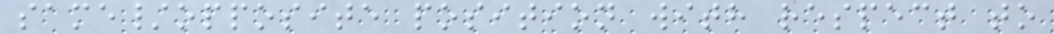same/opposite position with respect to
